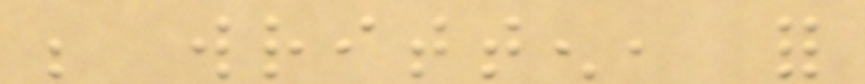be written, for
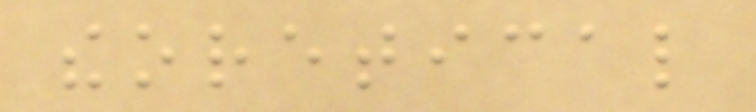theoretical
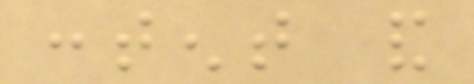content and
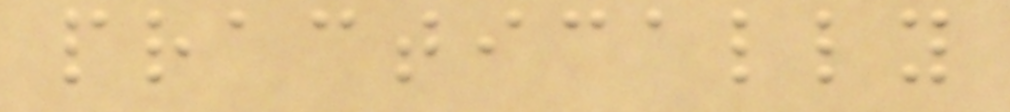practically
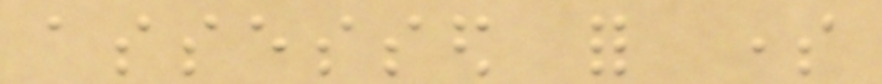assessed for some
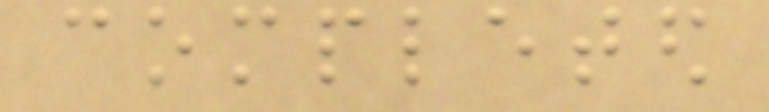completed
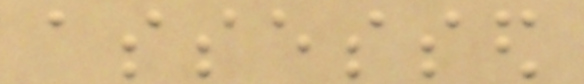assessed
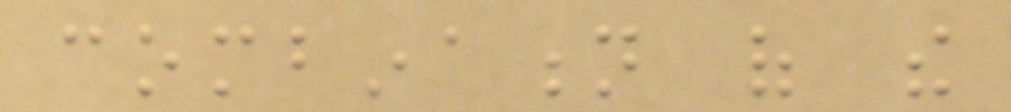combination of the
